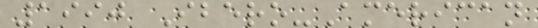1990 Ibero-American
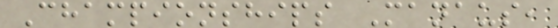Championships Manaus,
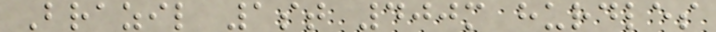Brazil 1st 400m hurdles
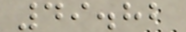49.82
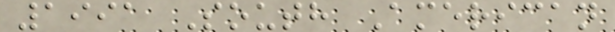1991 South American
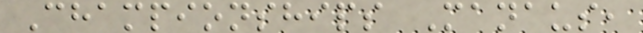Championships Manaus,
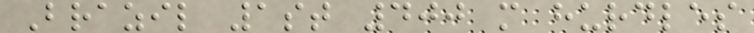Brazil 1st 400 m hurdles
